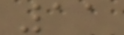11
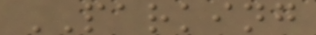PARKING
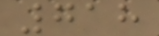718
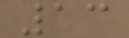13
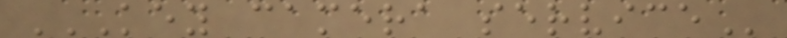KEY CAMERA SERVICE
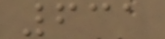631
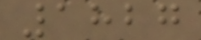1827
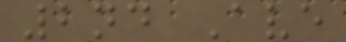2nd Ave
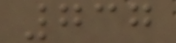737
